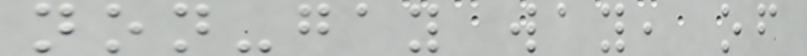non-gay way, of
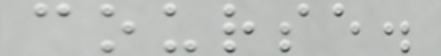course.
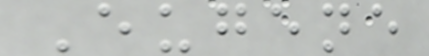Eugene
